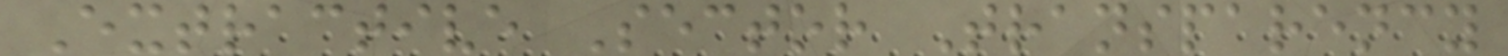Extractive Sector Transparency
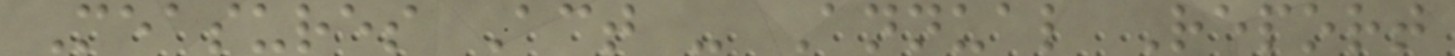Measures Act - Annual Report
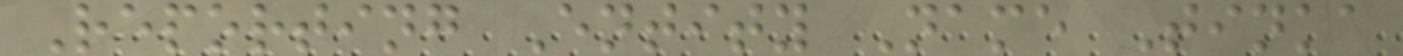Reporting Entity Name Tinka
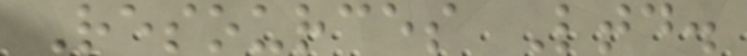Resources Ltd.
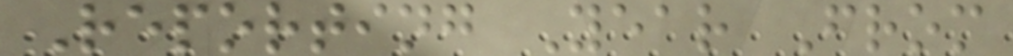Reporting Year From
